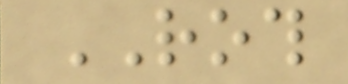ROTH
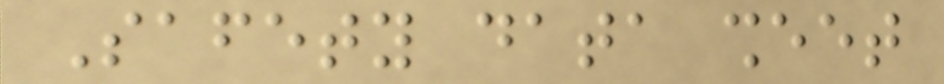Safety data sheet
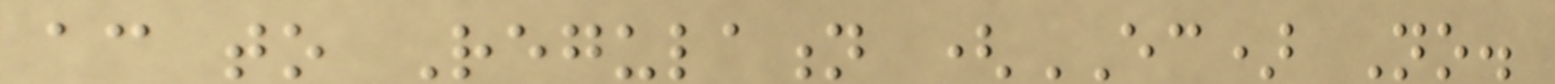according to Regulation (EC) No.
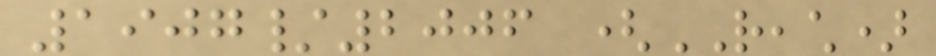1907/2006 (REACH)
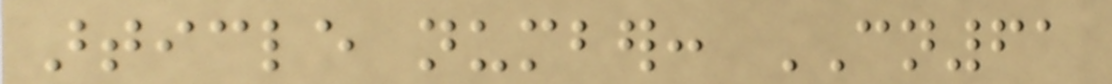article number: CN61
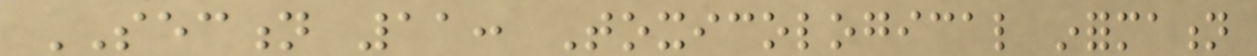SECTION 11: Toxicological information
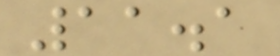11.1
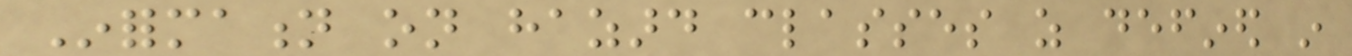Information on hazard classes as defined in
